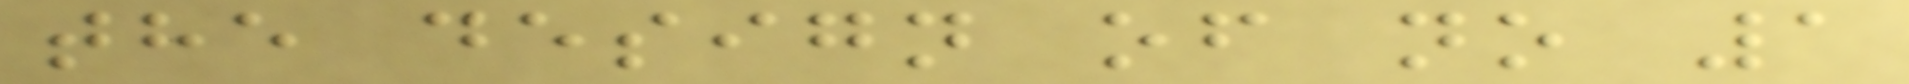the design of no 1
